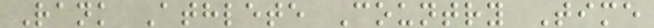Rank Athlete Country Time
